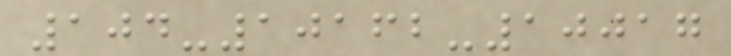104-10162-10017
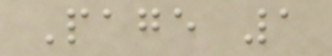Page 1
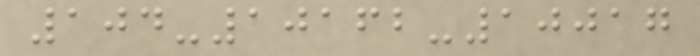104-10162-10017
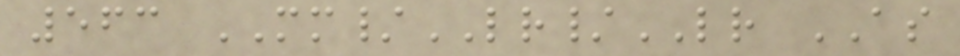563 MM/LR/LR AS
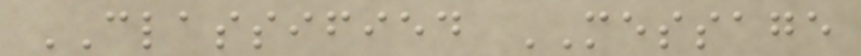CLASSIFIED MESSAGE
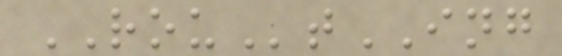ROUtING
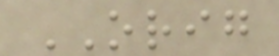ORIG
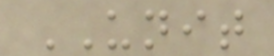UNIT
